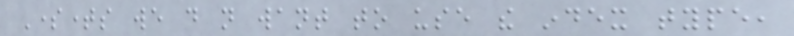Sometimes we do not want to use the index type,
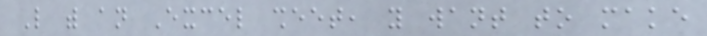Like with an Excel sheet, you want to make
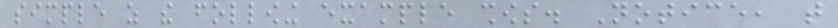simple as the following example shows. Notice, that
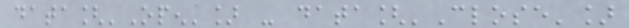data['Open'] - data['Close']
